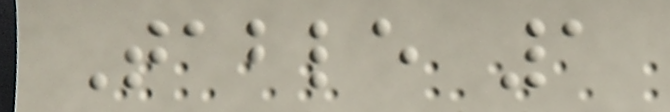Table 1
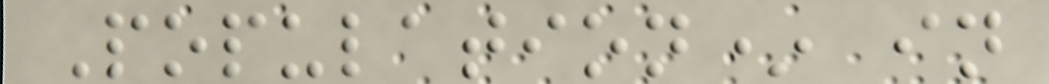Population* in
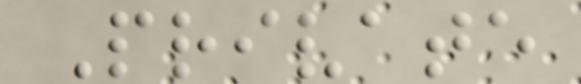Private
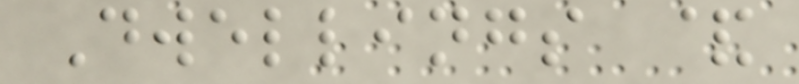Dwellings &
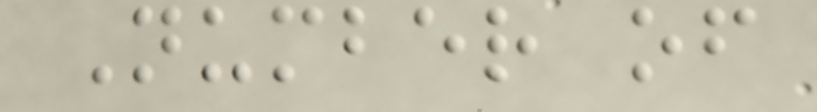Number of
